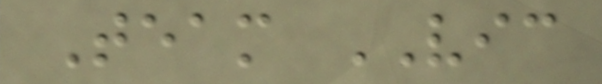Team VIC
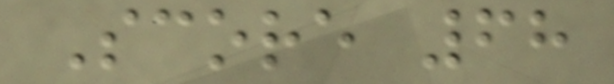Score 68
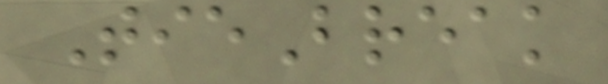TieBreak
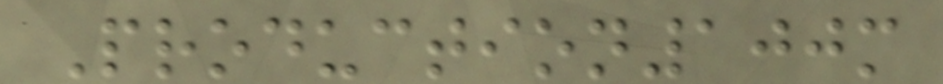Production100m
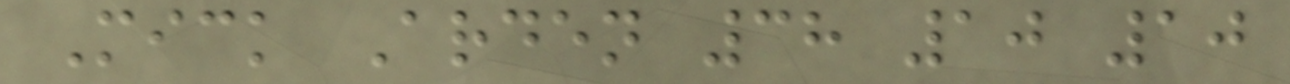Mick Arden 38 10 10
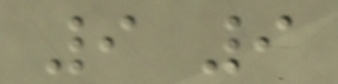9 9
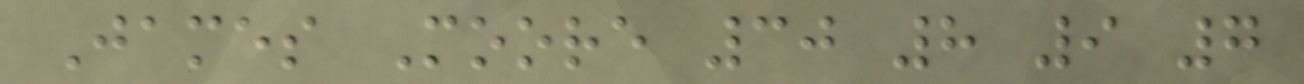James Moore 30 8 9 7
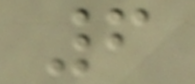6
